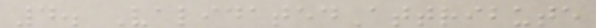4. ValidatedAttribute
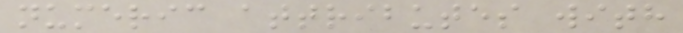numeric attributes with
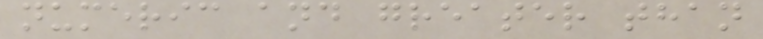numeric and greater than
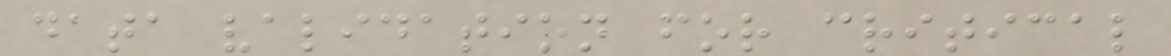data validation for critical
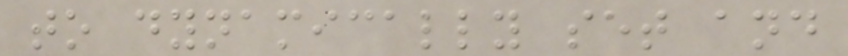to dynamically set and
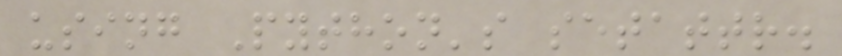using Python's setattr.
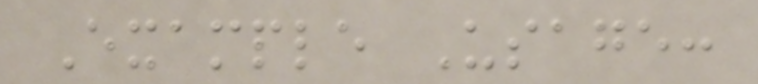Example Usage:
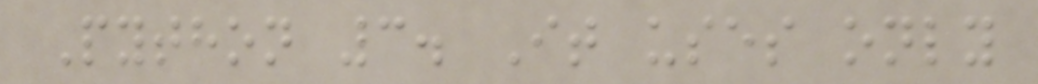Python 3. It uses only
